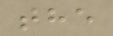the
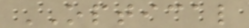OPTICAL
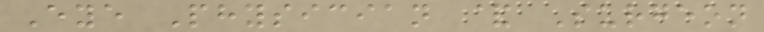Eye Physician & Surgeon
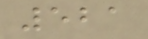521
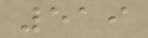519
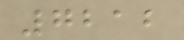7212
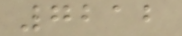7212
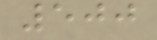500
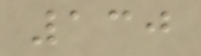130
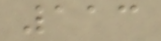113
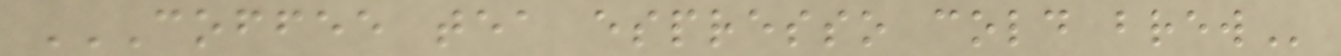COFFEE TEA ESPRESSO COLD BREW
